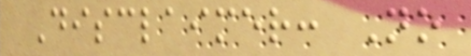Disclaimer: No
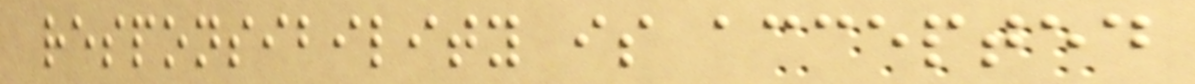responsibility is accepted
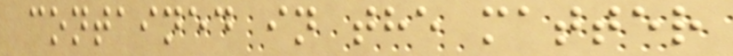contained in the matter
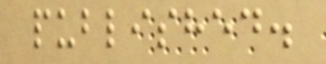published.
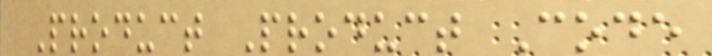Product Product Code
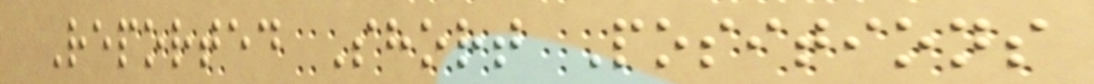Reported Short Positions
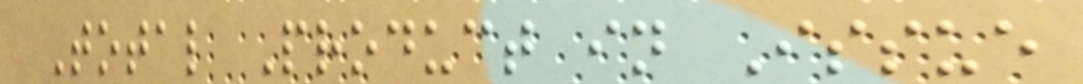Total Product in Issue
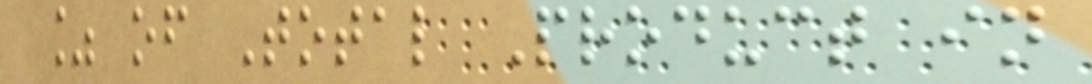% of Total Product in
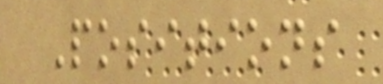Positions
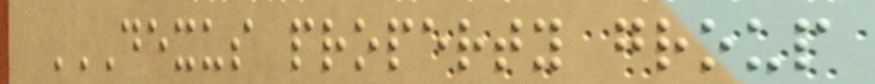DEXUS PROPERTY GROUP
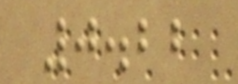0.22
